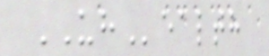UHealth
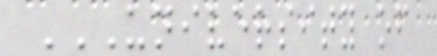UNIVERSITY OF
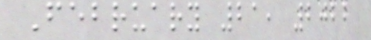February 21, 2022
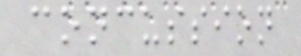concussion
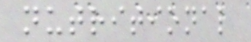nutritional
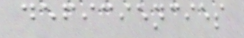deficiencies
